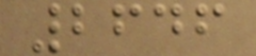2646
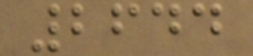2644
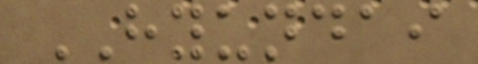HYUNDAI
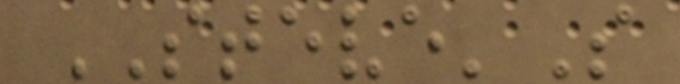STEVE'S
